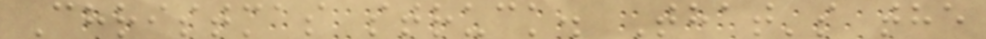Christmas struck. That's the
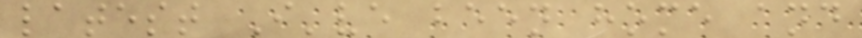latest I've been home and
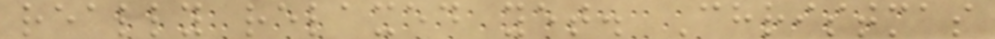really relaxed yet. Christmas
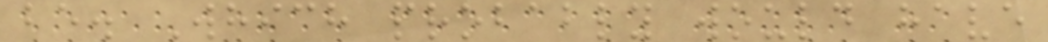be. Which probably would have
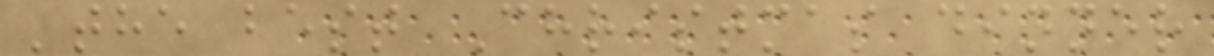'the best Christmas dinner
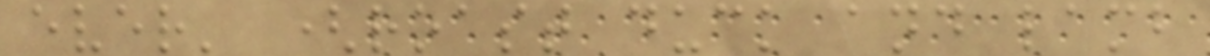ever' (roast duck and lamb
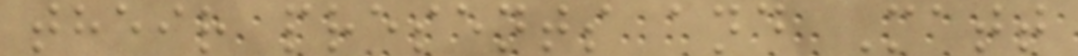their presents and Matt
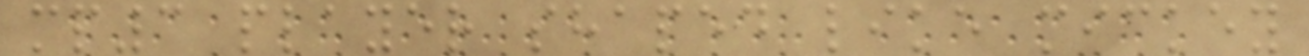mp3 player shaped like mickey
